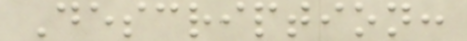Description:
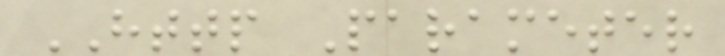HTTP Parameter
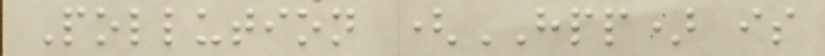Pollution (HPP) is
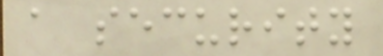a security
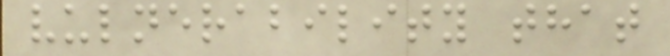vulnerability that
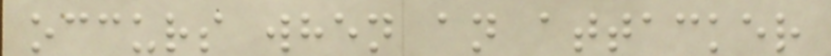occurs when an attacker
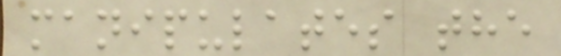manipulates the
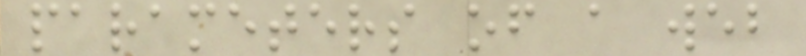parameters of a web
